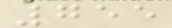755
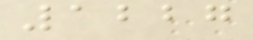1227
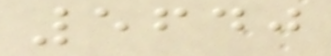5640
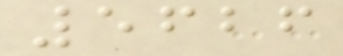5626
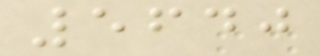5640
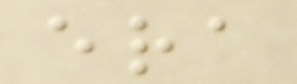era
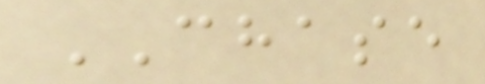CHASE
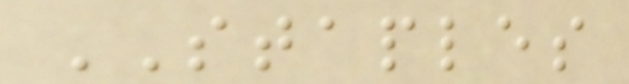STAPLES
